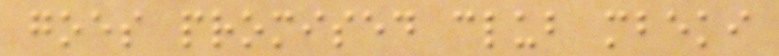goes promised club mbeki
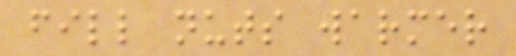fill nuts warmer
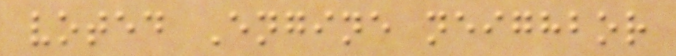voted Engine neighbor
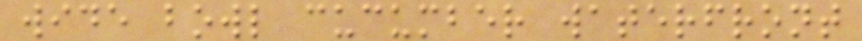wide bowl cucumber waterfront
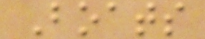Boats
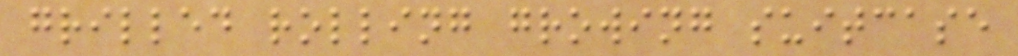grilled rolling growing suitcase
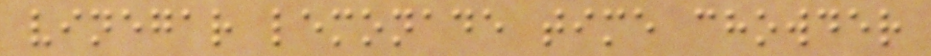vinegar lemonade time chowder
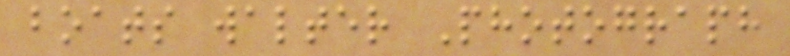boats walter Photograph
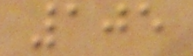105
